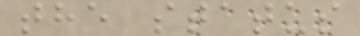the status
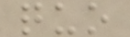quo
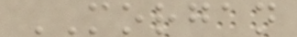MORGAN
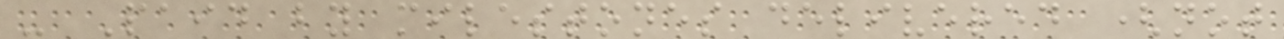- Paid by milestones delivered (not
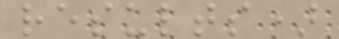results)
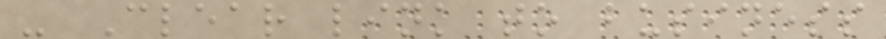- Clear link to business
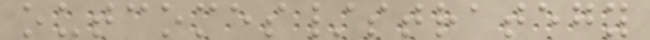outcomes/strategy
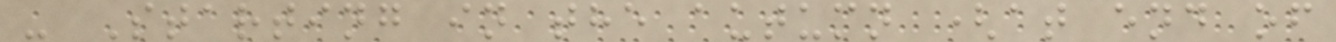- Starting in the autumn (at end of
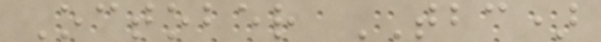October TBC)
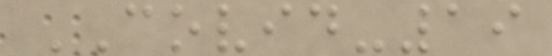COVID-19
